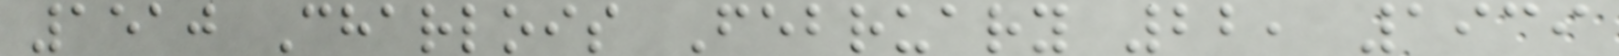1510 Charlois February 22, 1939
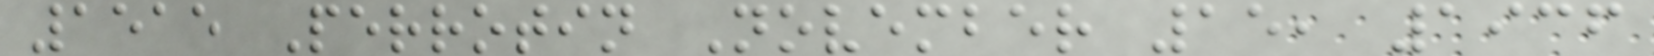1515 Perrotin November 15, 1936
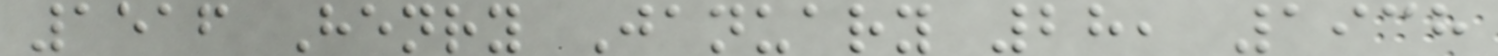1516 Henry January 28, 1938
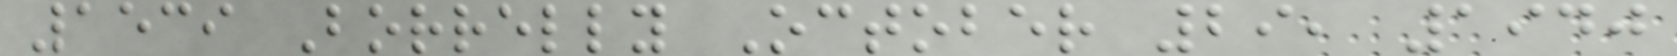1539 Borrelly October 29, 1940
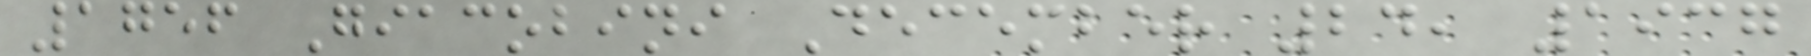1756 Giacobini December 24, 1937
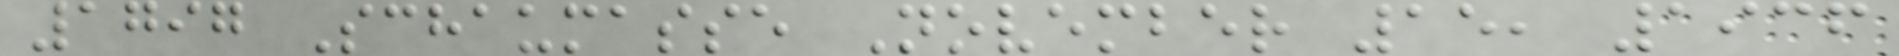1797 Schaumasse November 15, 1936
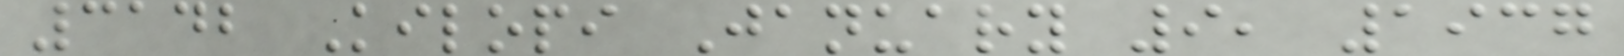3142 Kilopi January 9, 1937
